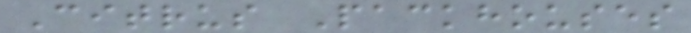Citrus Packhouses
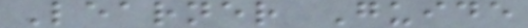Learner Guide
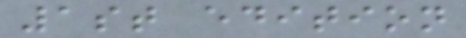1st edition
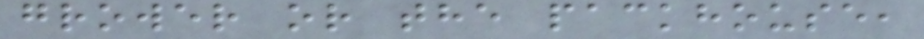grower or the packhouse,
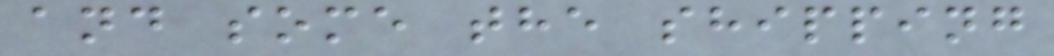and some the shipping
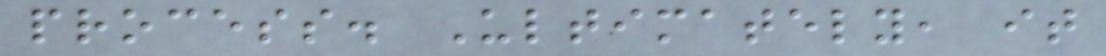process. Ultimately, it
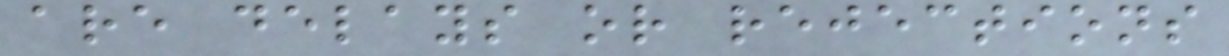are delays or rejections
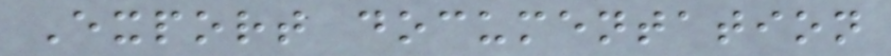Export documentation
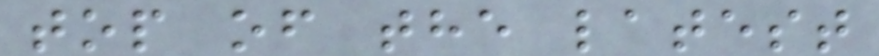top of the latest
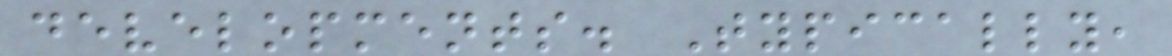developments. Typically,
